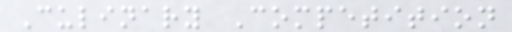Culinary Competition
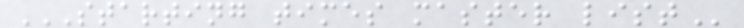STARTING TIMES MASTER LIST
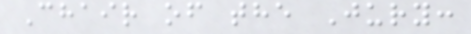Chair of the Jury:
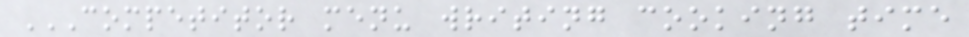COMPETITOR MENU WRITING COOKING TIME
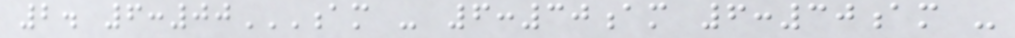2. 6:00AM - 6:30AM 6:30AM -
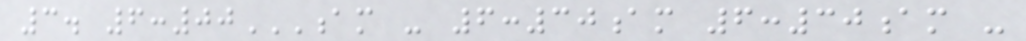3. 6:00AM - 6:30AM 6:30AM -
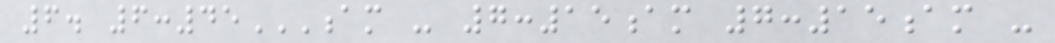6. 6:45AM - 7:15AM 7:15AM -
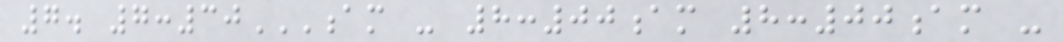7. 7:30AM - 8:00AM 8:00AM -
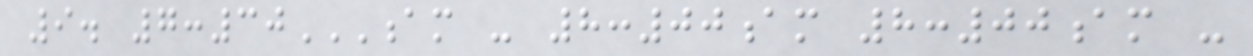9. 7:30AM - 8:00AM 8:00AM -
